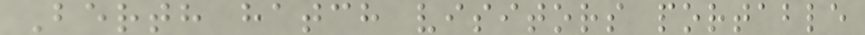Berth hatch visitors portable
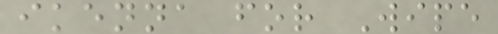ikenna for Wipe
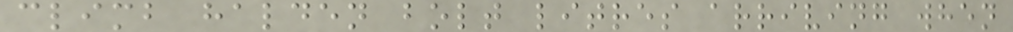climb halden bolt litres arriving when
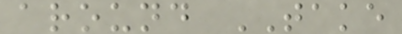around TAKE
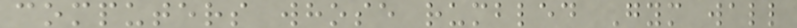computers whose rumbled Gym wall
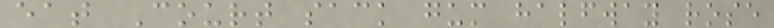eat Court sack gum halfway rose
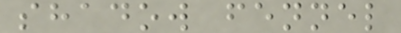shadow fennel
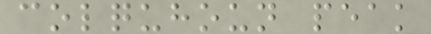colquhoun peak
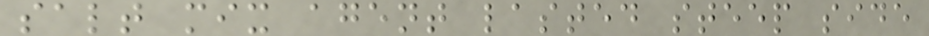salt mix agent lasted steep side
